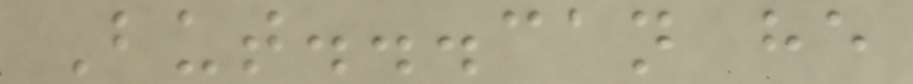But...can he
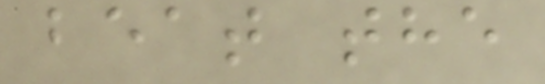beat the
